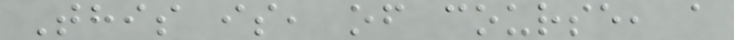This is, of course, a
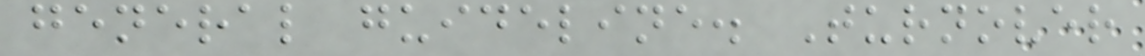general guideline. Turnover
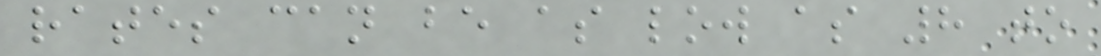rates can be as low as 8 to
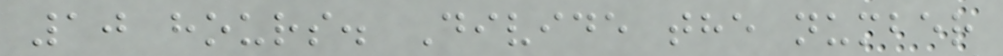10 hours. Divide the number
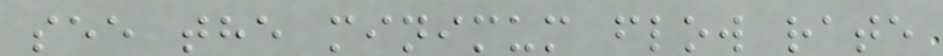see the minimum flow rate
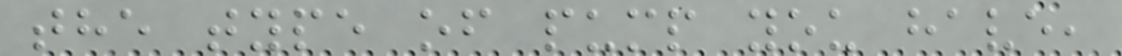the type of pump you have,
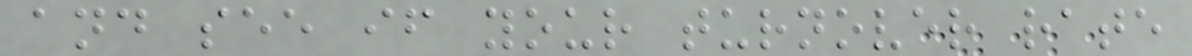and see if your turnover rate
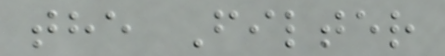the Filter
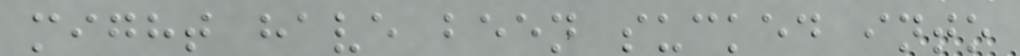might have been sucked into
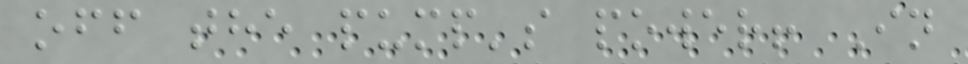off the pump's power! In
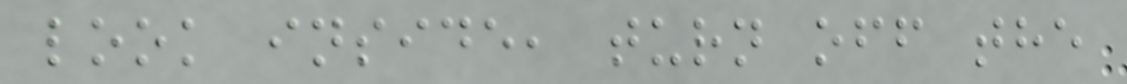look inside, turn off the
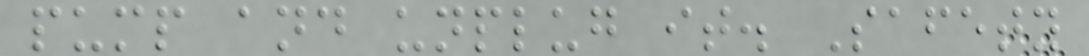pump and unplug it. Safety
